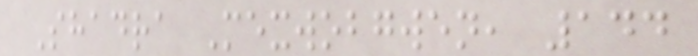Shadra Mexwobgwen, 144
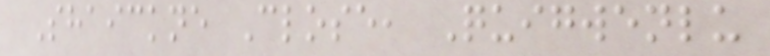Shaickne Close, Quigwenlu
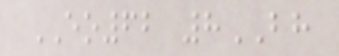EO62 8BH
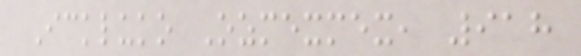Ickluko Ozmexmex, 918
